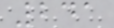241
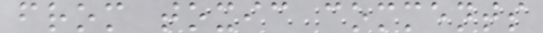from toxic comments
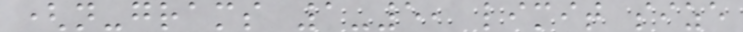(n-grams 1-5, limit size
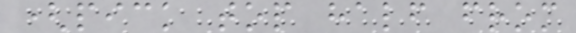(pick top half from
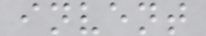invent
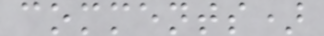comments)
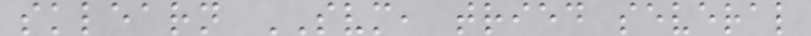sklearn SVM, tried several
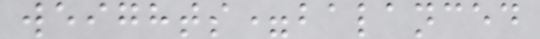weights=balanced
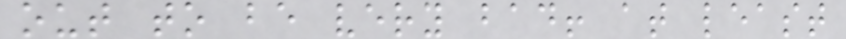out to be very bad! at least
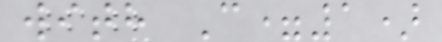with C=1)
